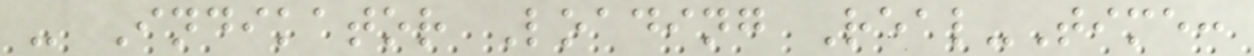- Indikator Loading Real-Time:
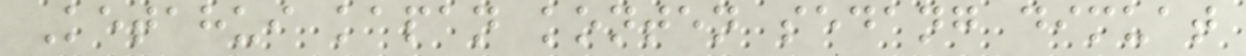Ketahui kapan konten sedang dimuat
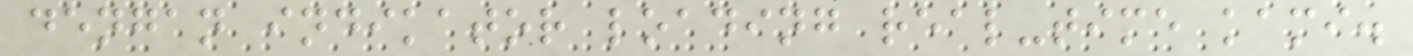dengan indikator loading real-time kami.
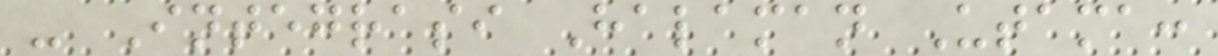- Integrasi Halaman Utama:
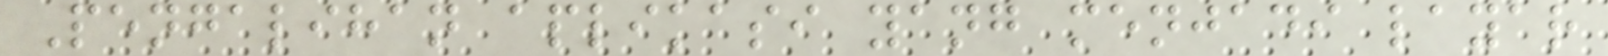Pengalihan aplikasi yang menjadi layar
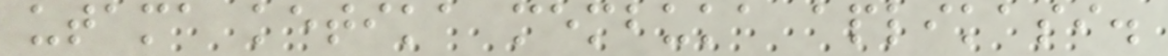utama ketika membuka aplikasi.
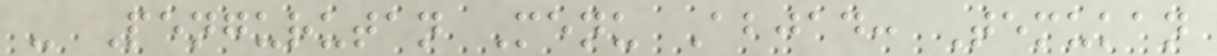- Pengurutan Menu Abjad: Temukan
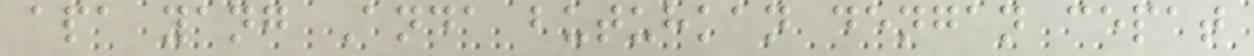apa yang Anda butuhkan dengan cepat
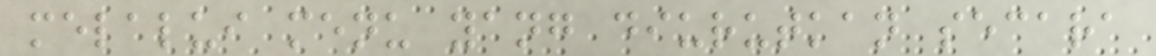melalui menu yang diurutkan secara
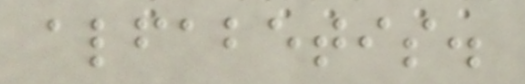alfabetis.
